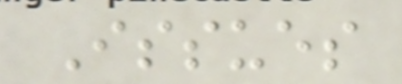Issues
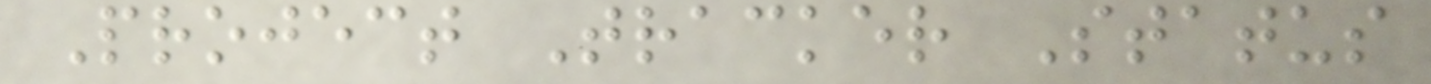Project Tracker Status
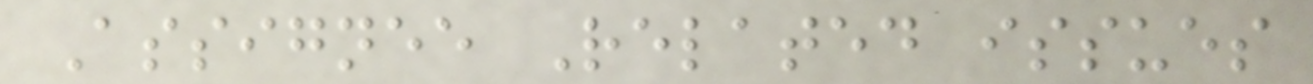Assignee Related issues
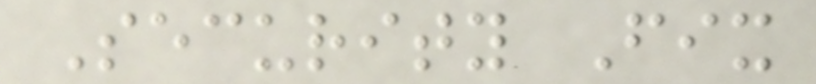Security Fix
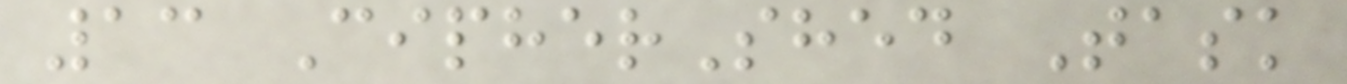13 CipherShed Task
